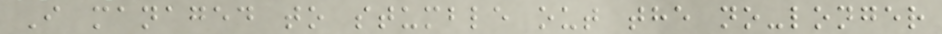I managed to stumble out the no-longer
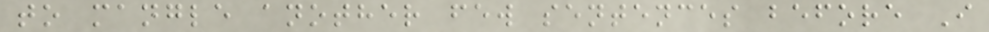to mangle another few sentences before I
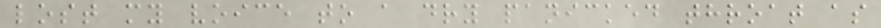lost my voice to a dry panicked throat as
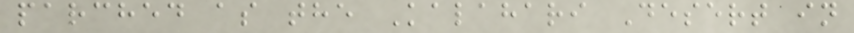parched as the Kalahari Desert in
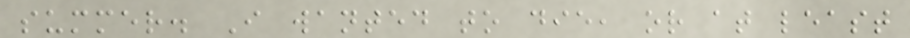summer. I wanted to die, or at least
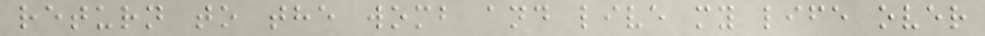return to the womb and live my life over
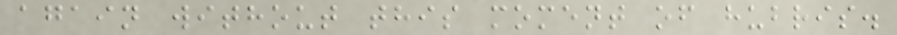again without this moment of hubris.
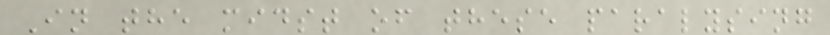In the midst of these paralysing
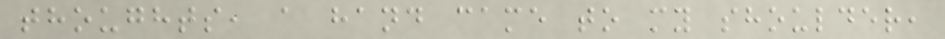thoughts, a hand came to my shoulder,
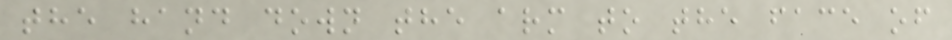the hand down the arm to the face of
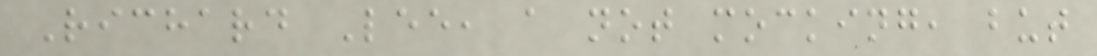Richard Lee, a not mocking, but
